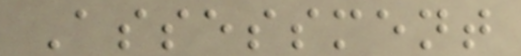Assessment
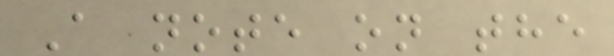A note on the
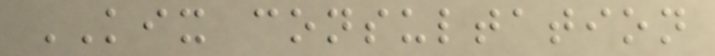KIX consultation
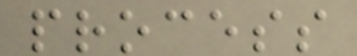process
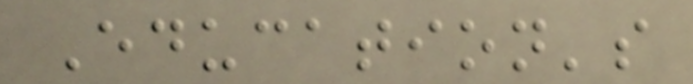Education's
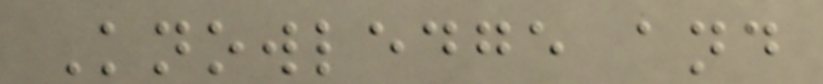Knowledge and
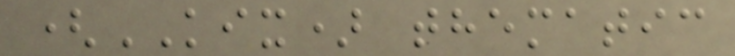(KIX) thematic
